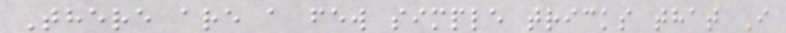There are a few simple tricks that I
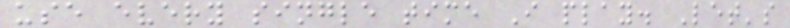use every single time I play. Let's
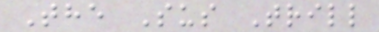The Sus Trill
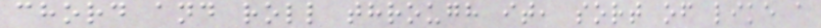chord and roll through it, sort of like a
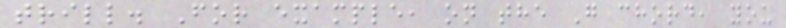trill. For example, on the G chord, you
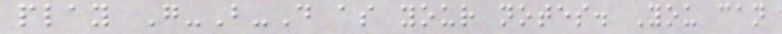play G-B-D as your notes. You can
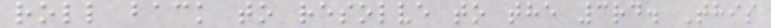roll back to resolve to the 3rd. This
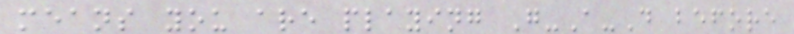means you are playing G-A-D before
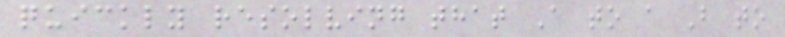quickly resolving that A to a B to
